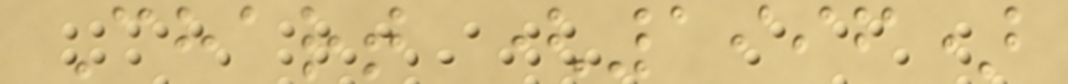Chart (1996)
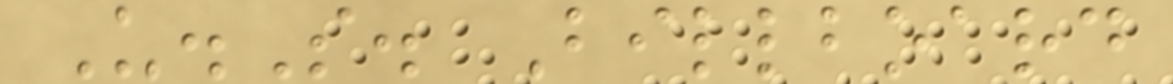U.S. Billboard
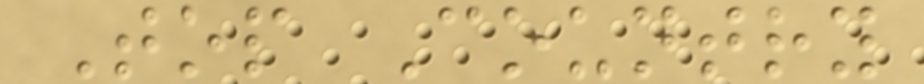Top Country
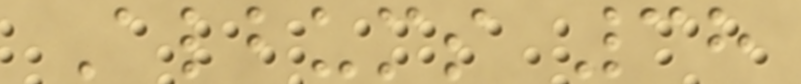Albums 38
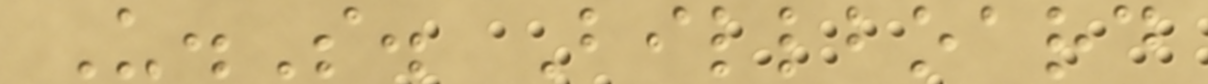U.S. Billboard
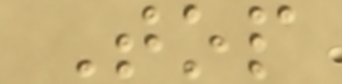Top
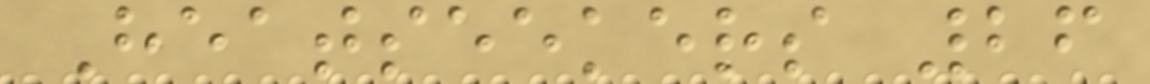Heatseekers 26
